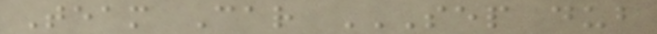Team Car SEP DUB
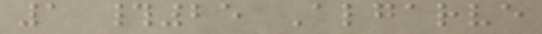1 #25 Algarve
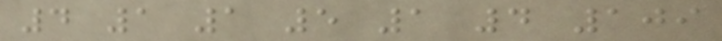4 1 1 5 1 4 109
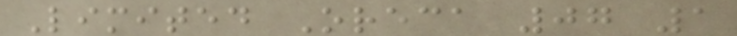Limited Oreca 07 1
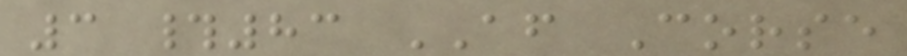3 #83 AF Corse
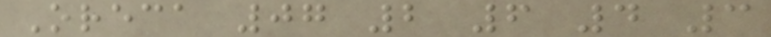Oreca 07 2 6 4 3
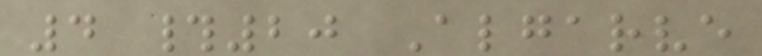4 #20 Algarve
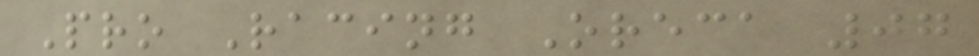Pro Racing Oreca 07
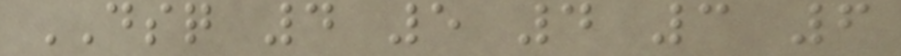DSQ 4 5 4 3 6
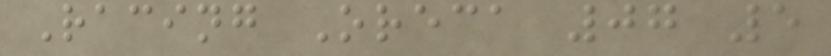Racing Oreca 07 5
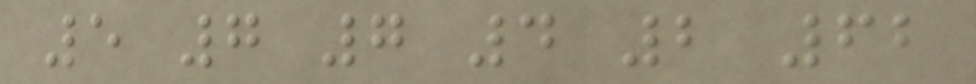5 7 7 4 2 62
